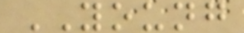YOUNG
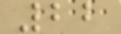22
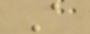A
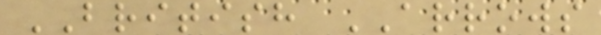BRITISH ARROWS
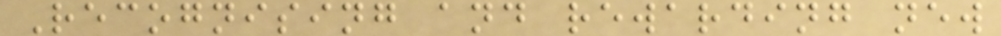Recognising and rewarding new
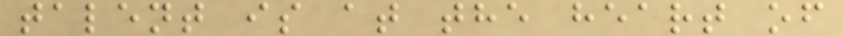talent is at the heart of
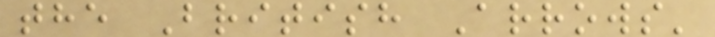the British Arrows'
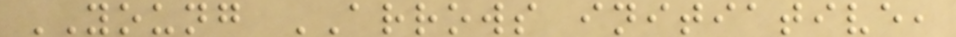YOUNG ARROWS initiative,
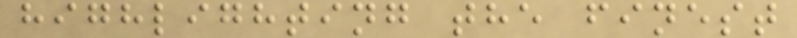highlighting the finest
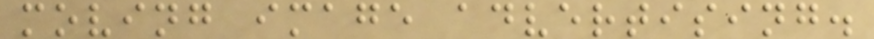moving image advertising.
